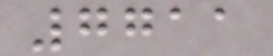7711
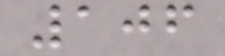106
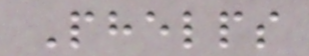Phelps
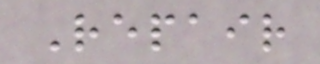Repair
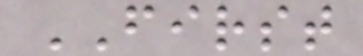FIRST
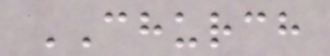CHURCH
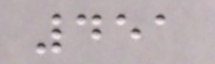451
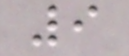9
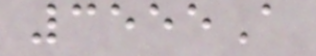3555A
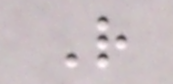R
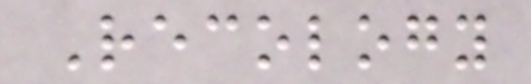Recology
